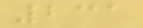231
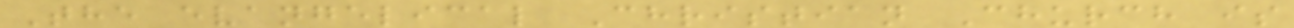The evangelical Christian Church is
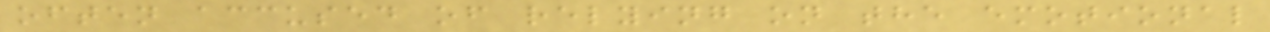often accused of relying on the emotional
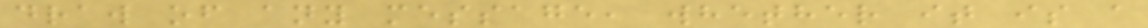draw of any message, whether it is a
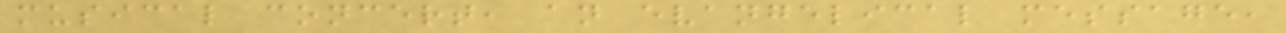musical concert, an evangelical message,
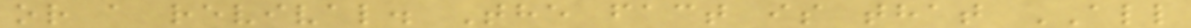or a revival. The fact is that ALL
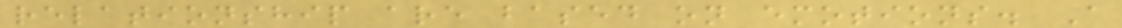relationship are based on emotions. A
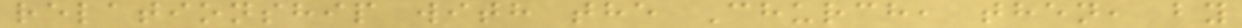relationship with the Church, then, by
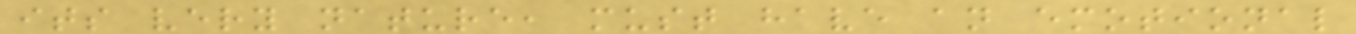its very nature, must have an emotional
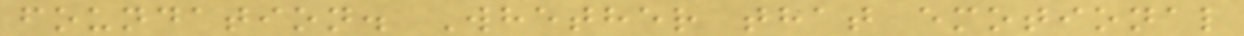foundation. Whether that emotional
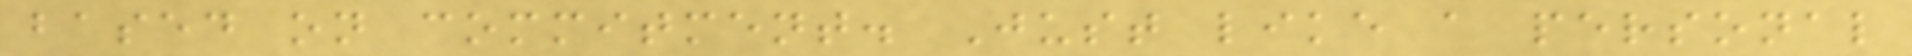based on commitment. Just like a personal
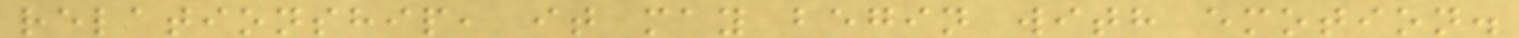relationship, it may begin with emotion.
